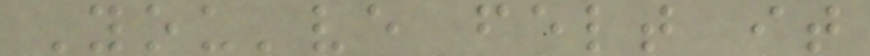You've felt it
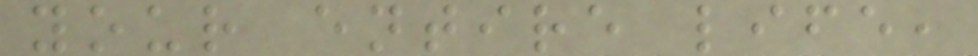your entire life,
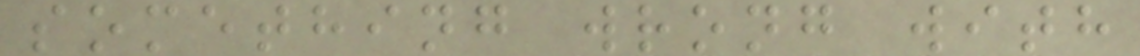something wrong with
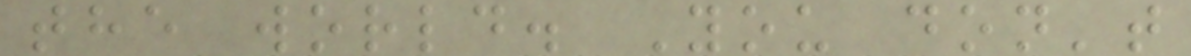the world. You don't
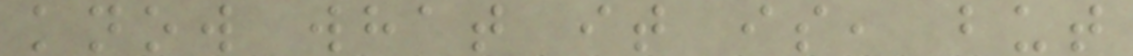know what it is, but
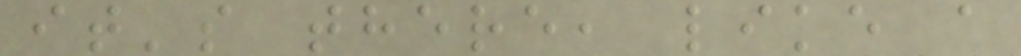it's there, like a
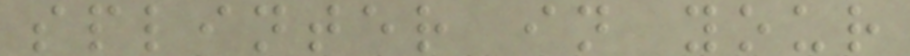splinter in your
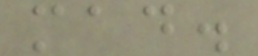mad.
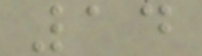14
